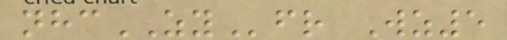nhcZYfr Wz5
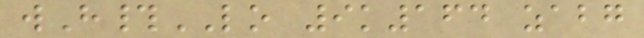wH#LO 9k164 zabg
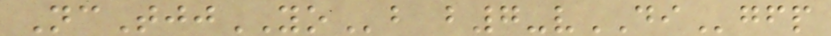NcTjjYOb b7-vDIgfp
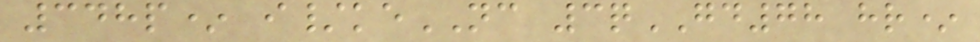348p* i/keNC 3qGD78 hr*
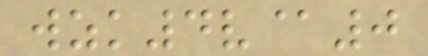wzk4v@0
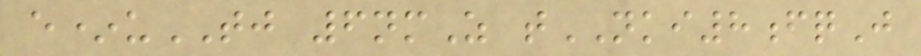e*uTJ 6nmZ tNKI8fqJ
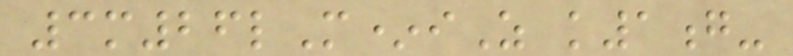3m26lM*iZ k1g-
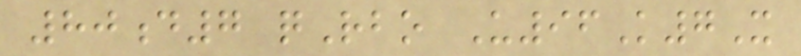80d7 qRbo U96K7X
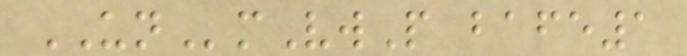UNmVwP bafe1
